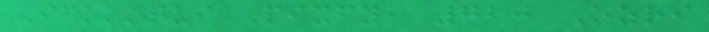Ickkoqui Pixfy, 720 Ozri
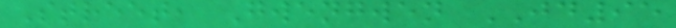Street, Gwengwen JD95
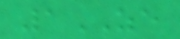1ZE
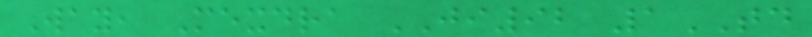Way, Mexdra JI92 1TD
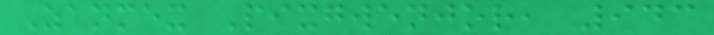Zanmex Pixgwenjor, 943
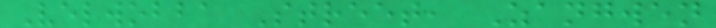Velwobba Street, Zangwen
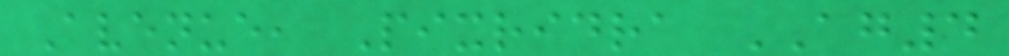Avenue, Pixridra AG4
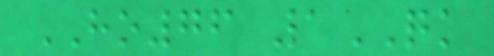HO76 1QK
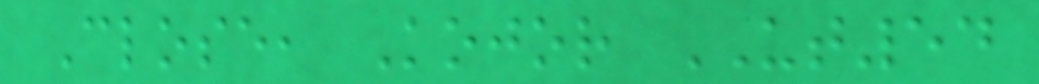Close, Kojor UT54
